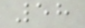58
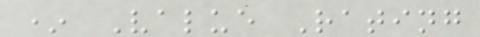* Value Rating
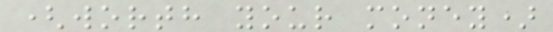(worth your money)
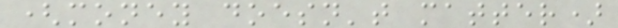(money doesn't matter)
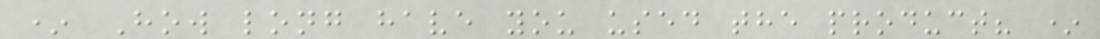* How long have you used the product? *
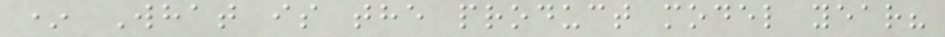* What is the product model year?
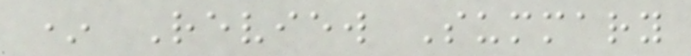* Review Summary
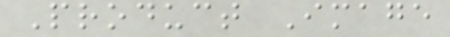Product Image
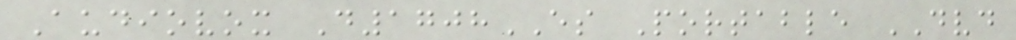Audiovox D1708ES Portable DVD
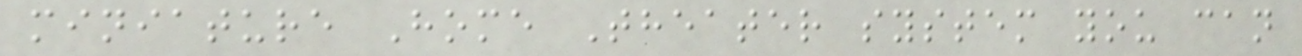miniature Home Theater system you can
